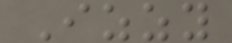Izzy
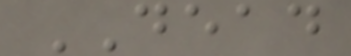DEAD
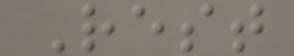Rest
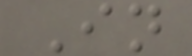In
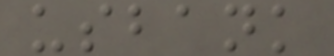usbank
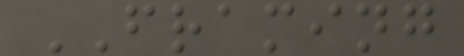FRAMING
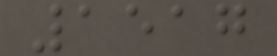1517
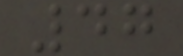47
